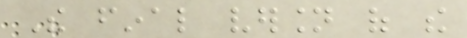The final version of the
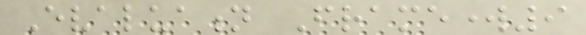Evaluation Framework9
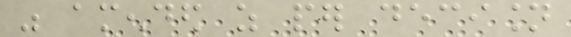was amended as per decision
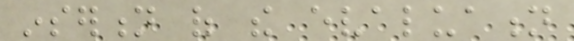insertion of the evaluation
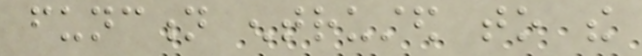function entrusted to the
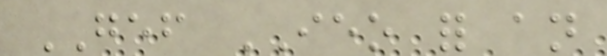GEF IEO for an
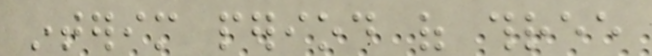interim period of three
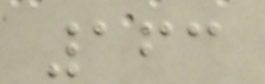163
